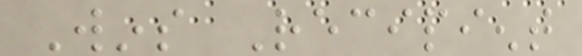Wins Recipient
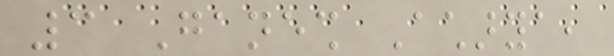3 Ganesh Acharya,
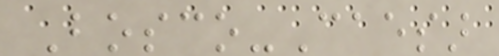Bosco-Caesar
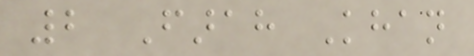2 Farah Khan
